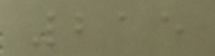215
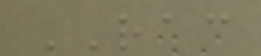RAC
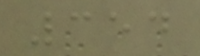354
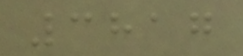3817
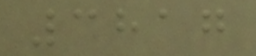3817
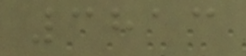3813
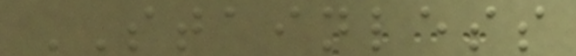STAINLESS
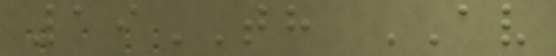19TH AV
